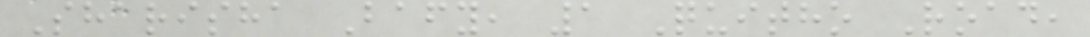Sharisha Bafy, 1 Quitho Road,
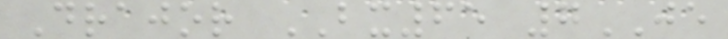Drajor BX65 7JE
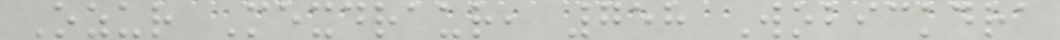Ozur Mexdraur, 758 Wobickdra
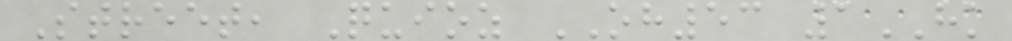Street, Quioz OH53 1HK
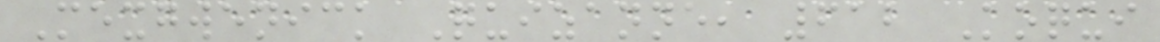Mexgwenick Quizanne, 612 Koqui
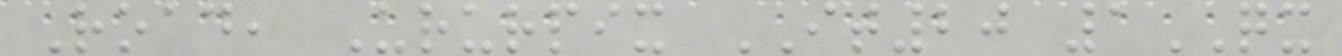Road, Ururpix IT20 1QX
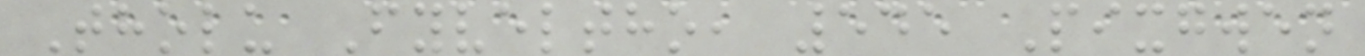Tholu Fyveltho, 545 Pixgwen
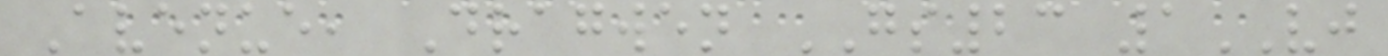Avenue, Dragwen GS23 1VJ
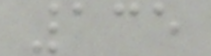135
